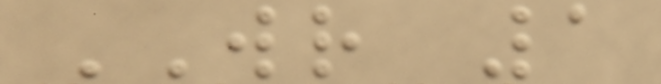WR 1
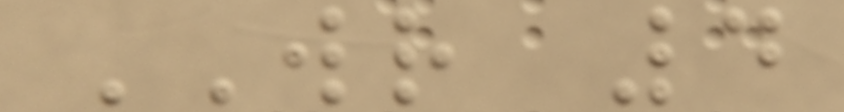WR 4
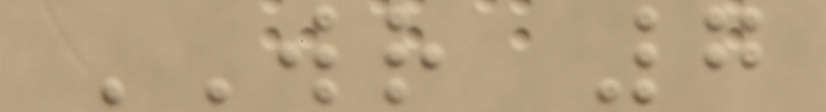WR 7
